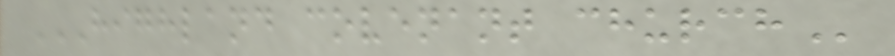HIGHLAND COVENANT CHURCH
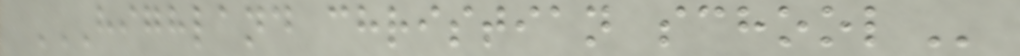HIGHLAND CHRISTIAN SCHOOL
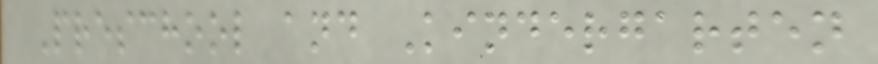Preschool and Kindergarten
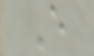E
